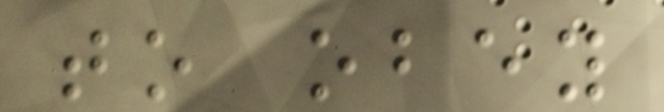to obey
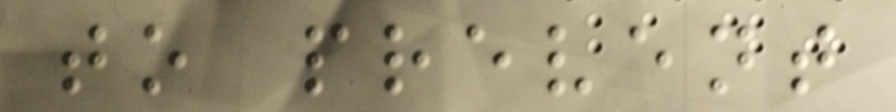to prevent
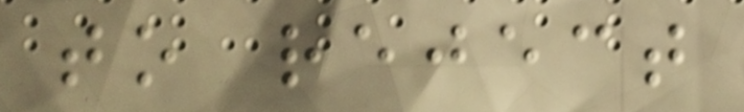to reject
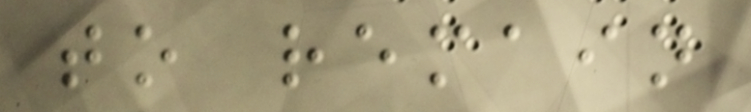to remain
